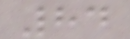84
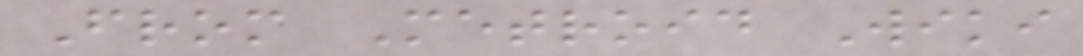From Metroid Wiki
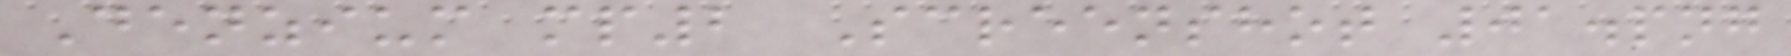Denzium mp2 Screenshot 01.png
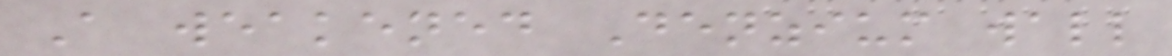A weakened Denzium wall
